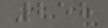258
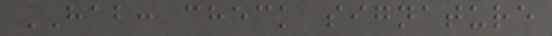HAB: check signature
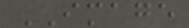IMAGE
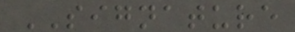SIGNATURE
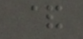&
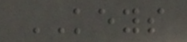KEYS
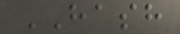HASH
